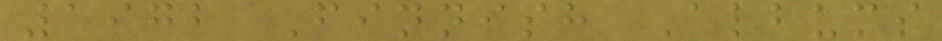1972 Finnish Albums
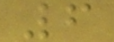6
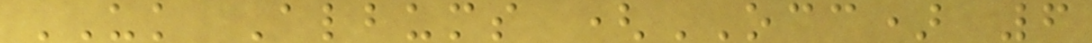UK Albums (OCC) 6
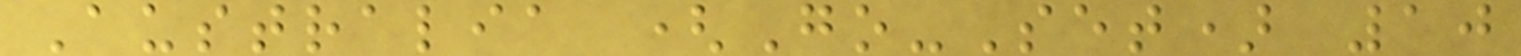Australia (Go-Set) 10
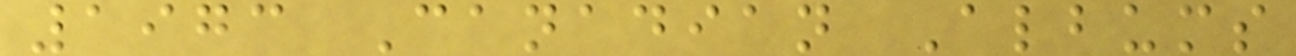1973 Canadian Albums
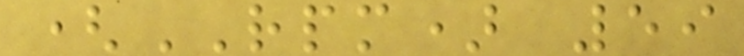(RPM) 59
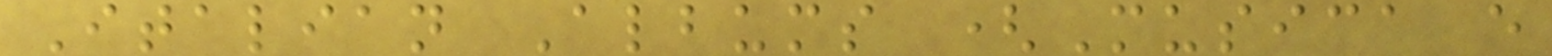Italian Albums (Musica e
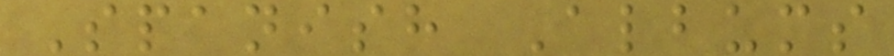Spanish Albums
